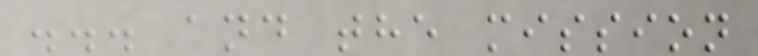... and the mission
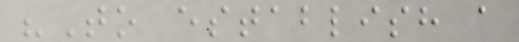"To establish a
